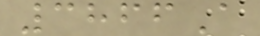3866A
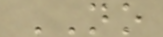NO
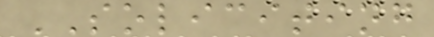SOLICITING
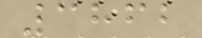3862
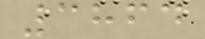3864
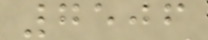7506
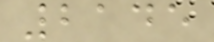2145
